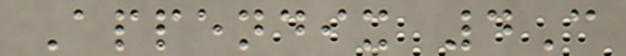Appendix 4C
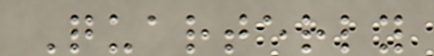Quarterly
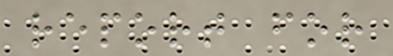report for
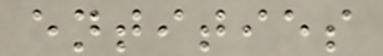entities
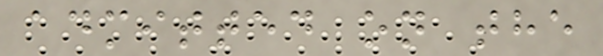admitted on the
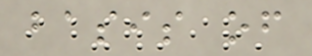basis of
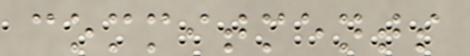commitments
